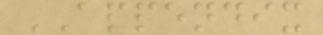APPENDIX
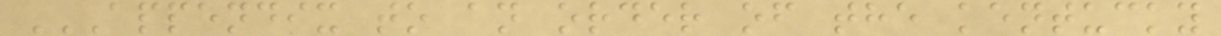APPENDIX TO AN ORDER OF THE KENTUCKY
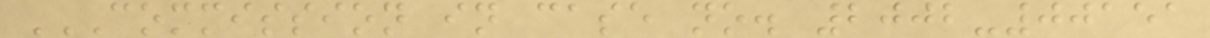COMMISSION IN CASE NO. 2002-00151
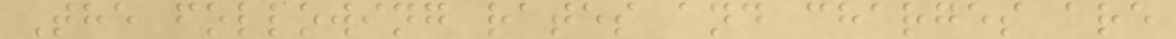The following rates and charges are
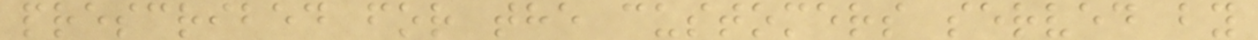prescribed for the customers served by
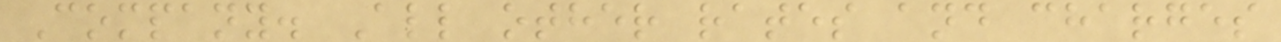Company. All other rates and charges
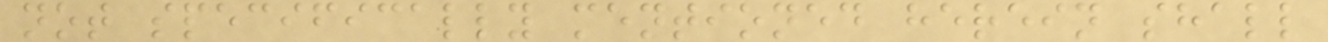not specifically mentioned herein shall
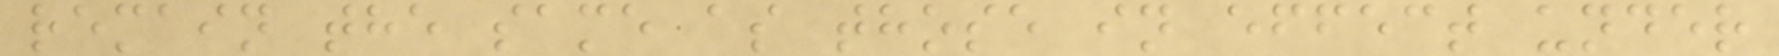remain the same as those in effect under
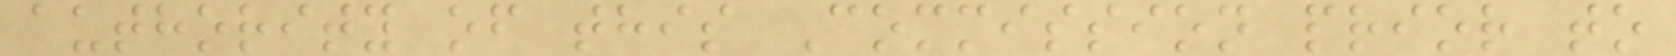authority of this Commission prior to
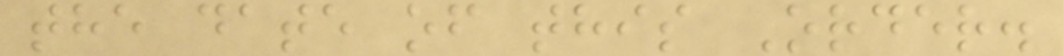the date of this Order.
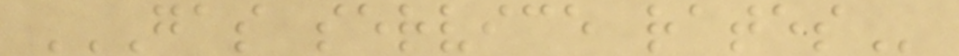GAS SERVICE RATES
